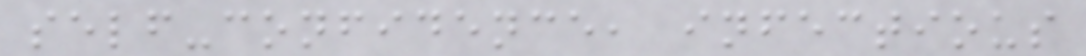self-confidence, infectious
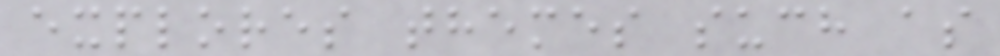explores themes such as
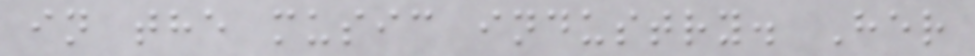in the music industry. Her
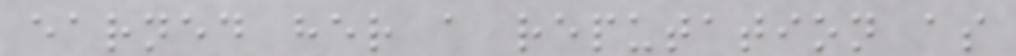earned her a reputation as
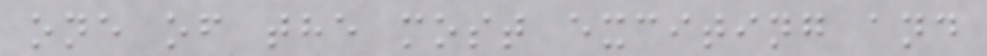one of the most exciting and
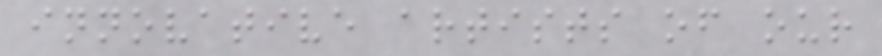innovative artists of our
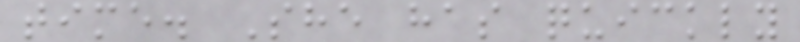time. She has quickly
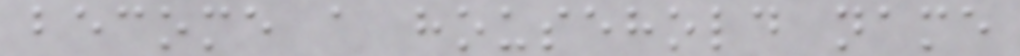become a household name
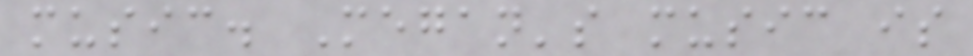music. Megan's music is
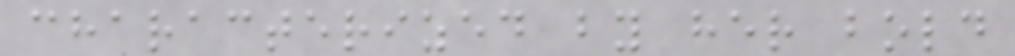characterized by her bold
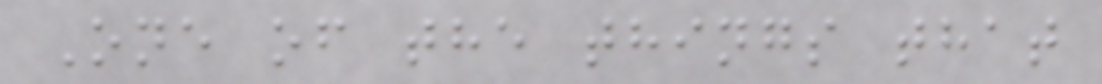One of the things that
